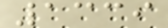1339
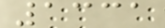1331
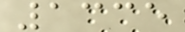1335
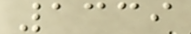1339
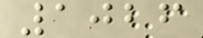1026
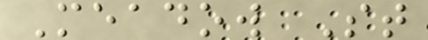Meadow St
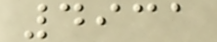4931
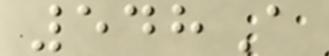548A
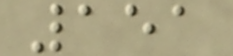151
